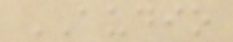AUDIO
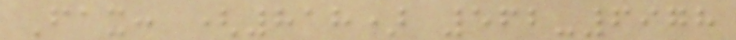Fax: (818) 562-6978
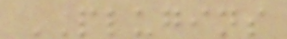PLUGINS
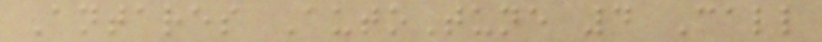Antares AutoTune 4 Call
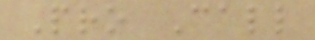Pro Call
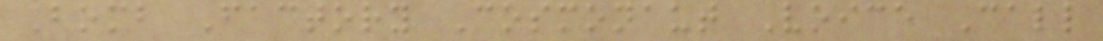Bomb Factory Cosmonaut Voice Call
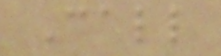Call
